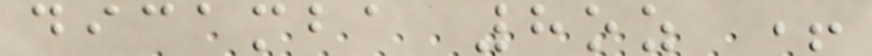dicamba 8oz +
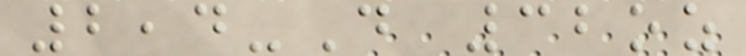2,4-D 32oz
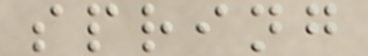spring
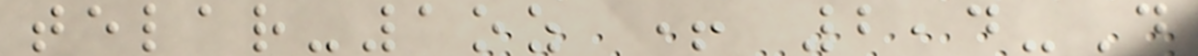telar-1oz + 2,4-D
